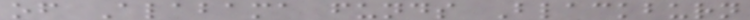of Alabama funds Blackburn
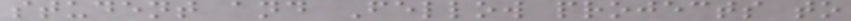student and Fellow projects to
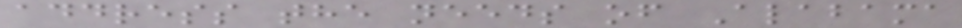address the needs of Alabama
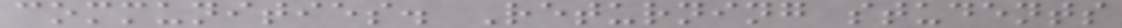communities. Returning students
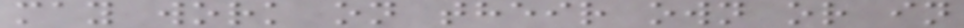may work on their own or in
